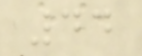44
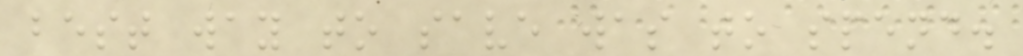best way to save was to spend.
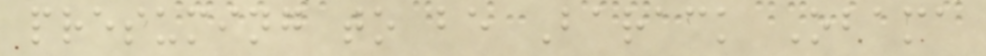presuming to be Barack Obama
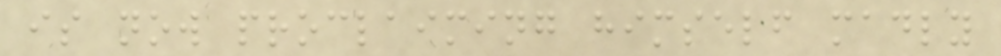is now proclaiming himself madly
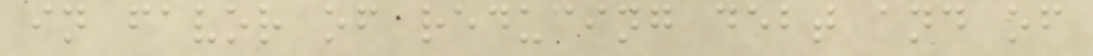in favor of reducing debt and of
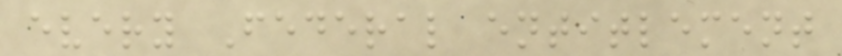every Federal entitlement
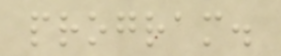program.
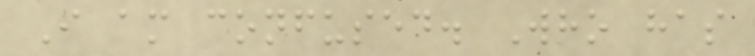I am confused. Who has
